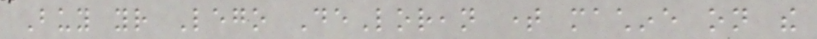Buy your Lego DeLorean time machine on the
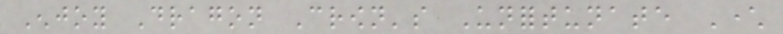Enjoy Dragon Crown's Unfortunate Character
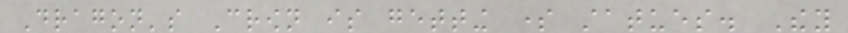Dragon's Crown is getting some statues. They
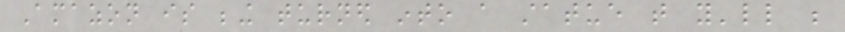Amazon is being turned into a statue that you'll be
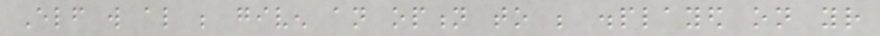Elf will also be given an option to be displayed on your
